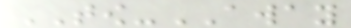TOW-AWAY
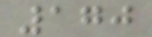170
